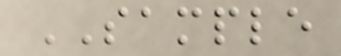SAMPLE
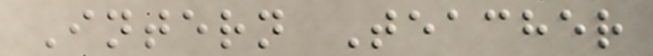Intern Teacher
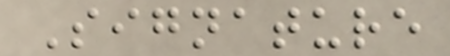Signature
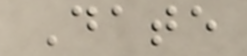Date
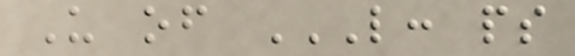U of L: PS
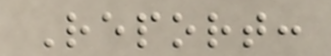Report:
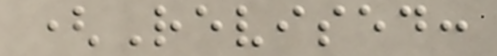(Revised:
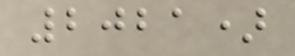2021)
